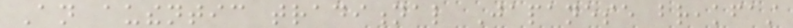An authentic traditional Japanese breakfast
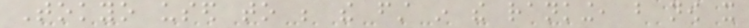Tokyo used to be the first in the ranking, but now it
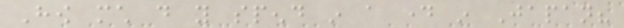How much do you spend in a day in Japan?
